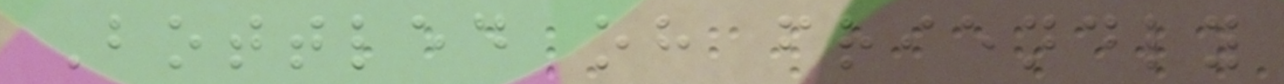Bottled oh friendly
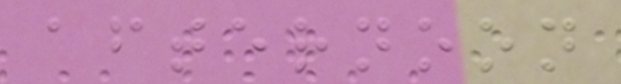afternoon
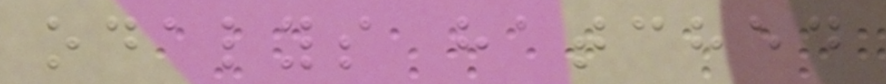odalys hatched
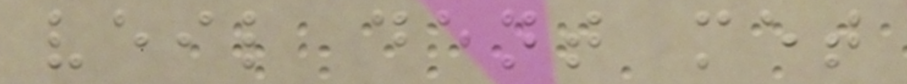veil dent met
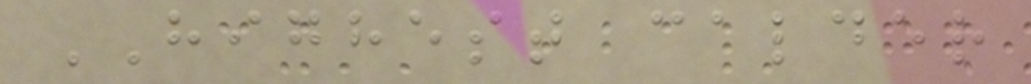HIGHEST calder
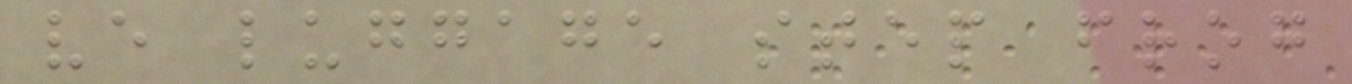ve luggage step frog
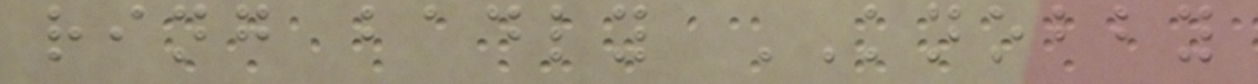ring badly KNOBBY
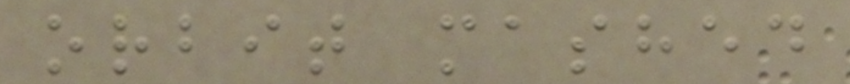orbit mashed
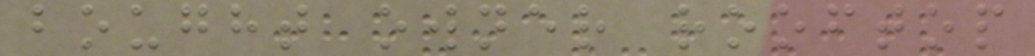bought owner rooftop
